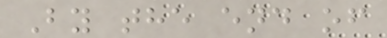By the end of
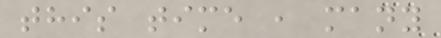this time , many
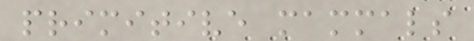primitive mammals
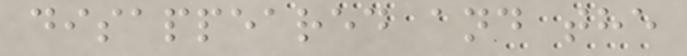disappeared and the
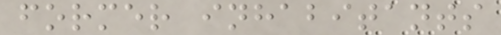former inhabitants
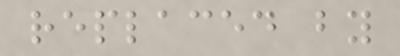replaced by
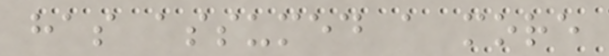has assumed a more
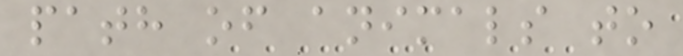path of animals to
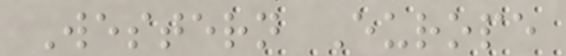Western Europe
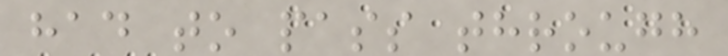had to pass through
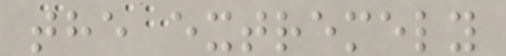the extremely
